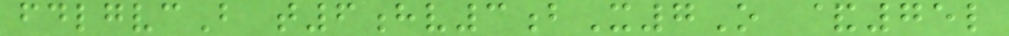fdlgvcB t6hv3bX7O &75l
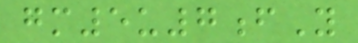gm5u7fY
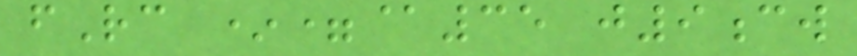fRc *=@35 j9cw
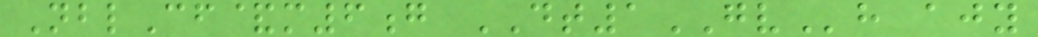NblCf&m6g DT1GVh ajy
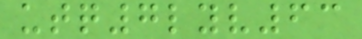utq7lyv63
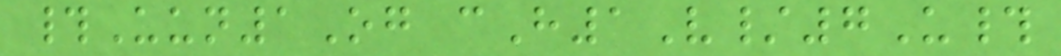#Uun1Og cH1V/7U#
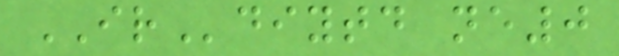IRdiytd ne0
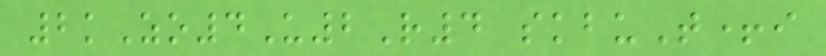2kZo4U2R4 skbuT+i
